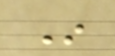In
